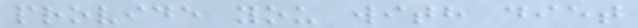provide you with diet
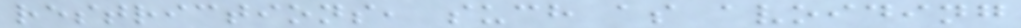restrictions, such as avoiding
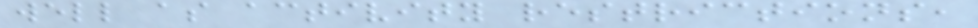well as activity restrictions,
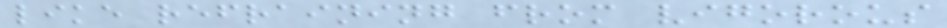like refraining from vigorous
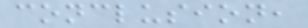conclusion,
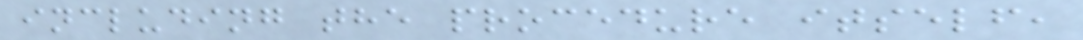including the procedure itself,
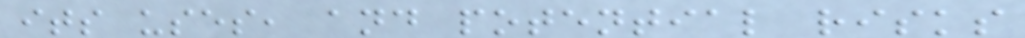its uses, and potential risks
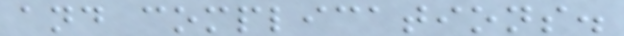and complications.
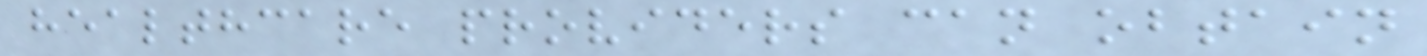healthcare providers can obtain
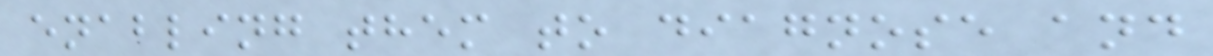enabling them to diagnose and
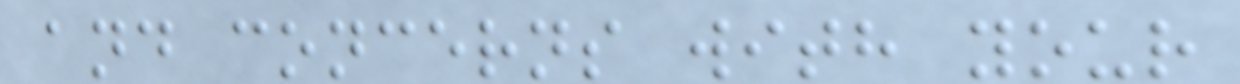and concerns with your
